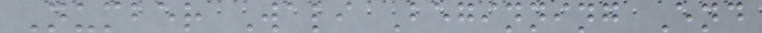Number Wali Beginning End
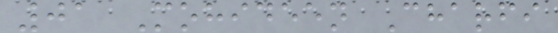01 Mohideen Charfi
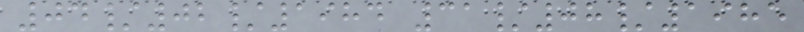04/02/1984 31/08/1985
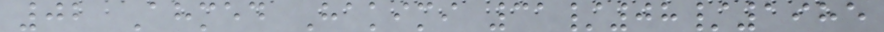02 Ahmed Hakimi 31/08/1985
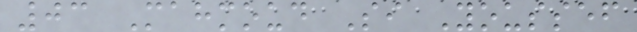03 Mahmoud Si Youssef
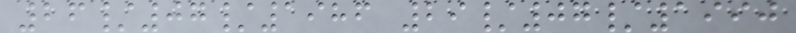26/07/1986 29/07/1990
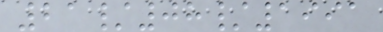21/08/1991
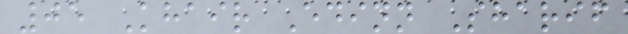05 Khair Edinn Sharif
